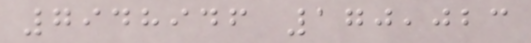7948946 170,023
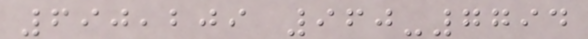690,209 960-7794
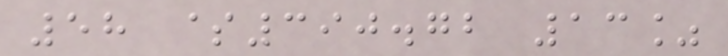58 $390.72 13%
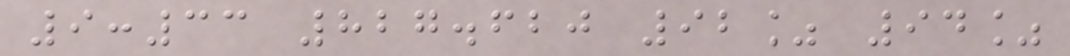9:33 827.620 92% 94%
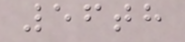56th
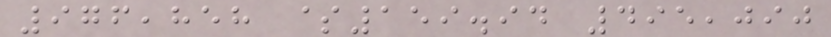976,858 $159.94 495,090
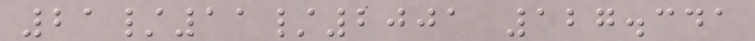21/11/2001 127.341
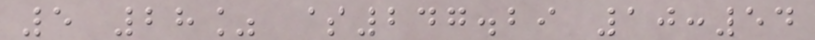5 28% $247.29 10:54
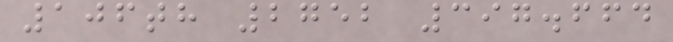106th 2752 397.664
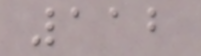112
